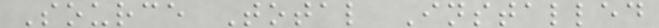Source Total Installed
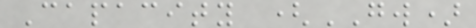Capacity (GW)
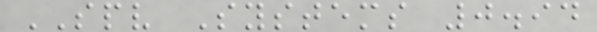SPV Systems 0.94
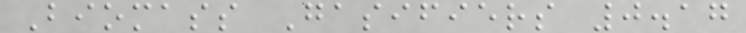Biomass Gasifiers 0.17
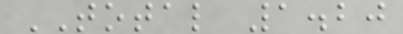TOTAL 1.20
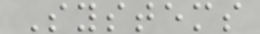Systems
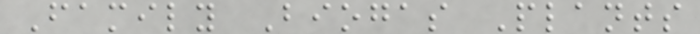Family Biogas Plants
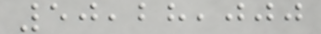50,28,000
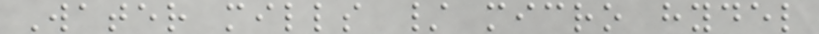Water mills / micro hydel
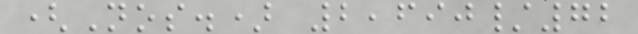(Nos.) 2,690/72
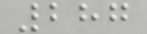287
